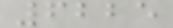6225
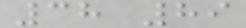38 89
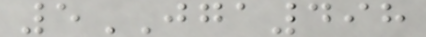5JGA498
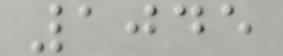1045
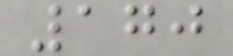170
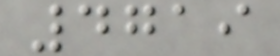4719
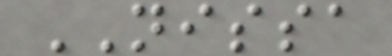NISSA
